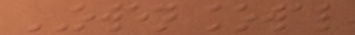OWEN kowal
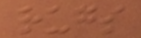rugs
